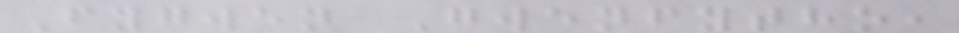Fygwen Gwenfytho,
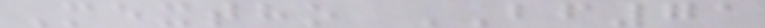Mextho BF71
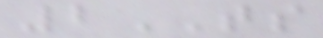2TS
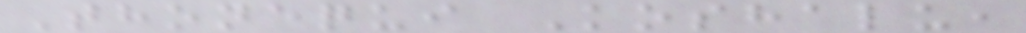Thonequi Koshalu,
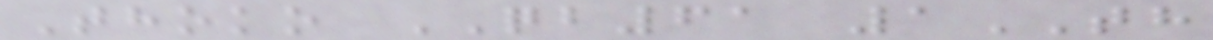Thoko QB61 1TH
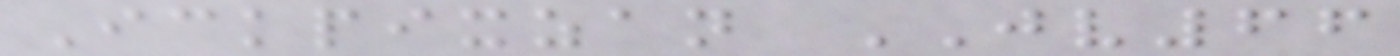Ickpixzan JV66
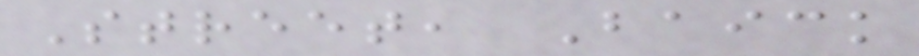Street, Baick
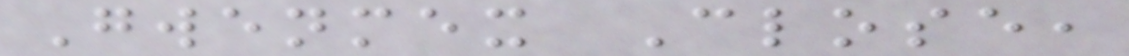Gwenmex Close,
